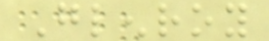Glenroy
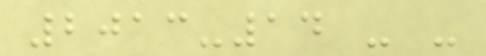2013-14 - -
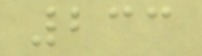233
